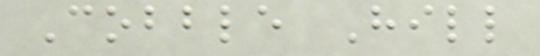Cobble Hill
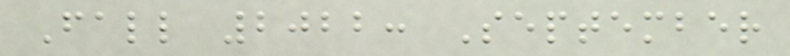Fall 2022: September
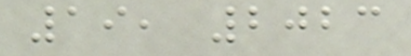19, 2023
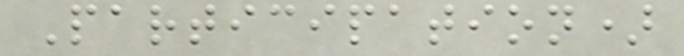Participation)
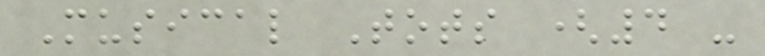Musical Tots (4 -
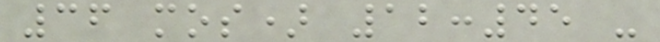36 mos) 12:45 -
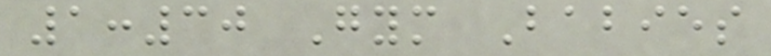1:30 Gym Babies
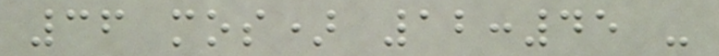36 mos) 12:45 -
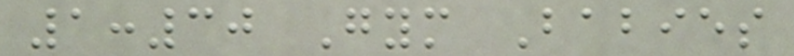1:30 Gym Babies
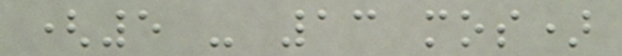(5 - 13 mos)
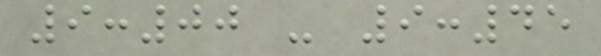9:00 - 9:45
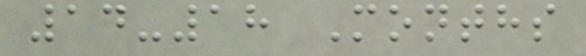14-18 Months
